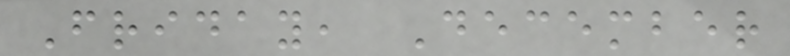Friday, December
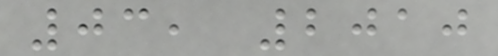03, 2010
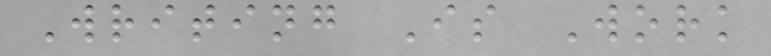Writing Is Work
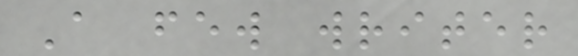A few writer
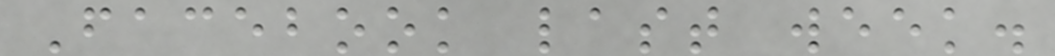Facebook last week.
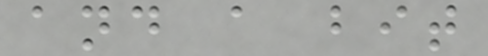and a bit
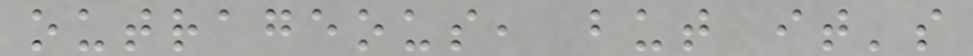outrageous, but it's
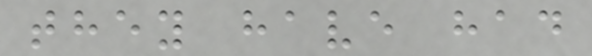they have had
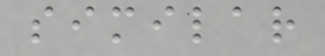similar
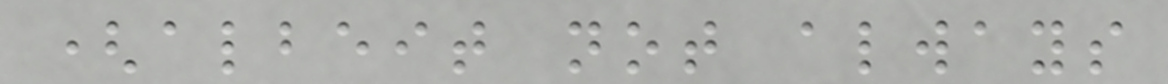(albeit not always
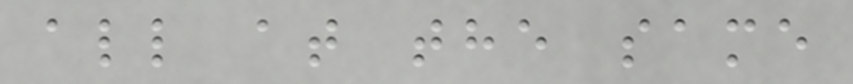all at the same
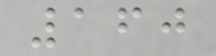160
